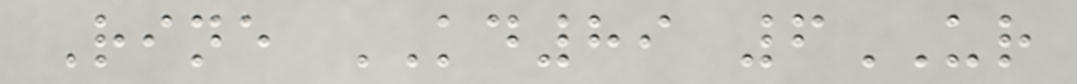Rine KD89 6UR
